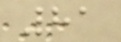81
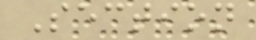Section
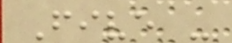Five -
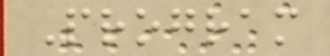Program
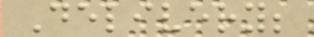Delivery;
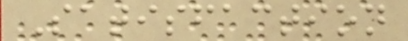Satisfaction
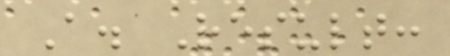A. Result:
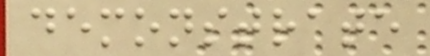demonstrate
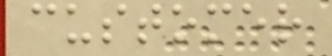customer
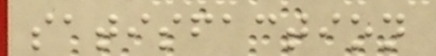satisfaction
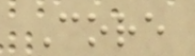Core
